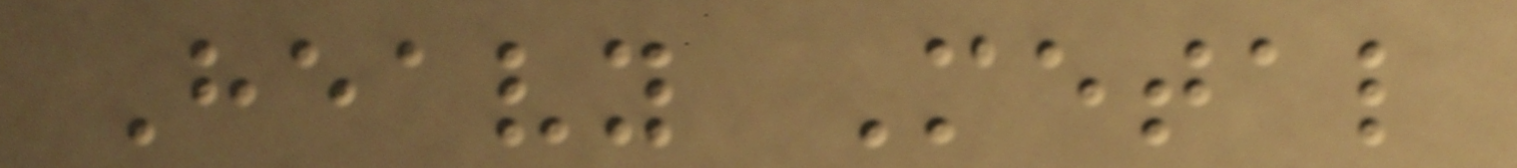Heavy Metal
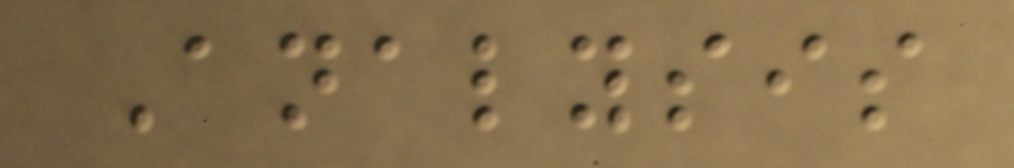Analysis
